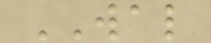WAL
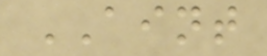AINT
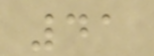41
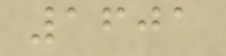1601
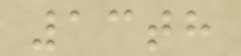13th
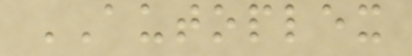AUTOPLEX
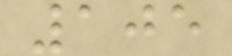105
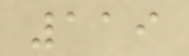119
